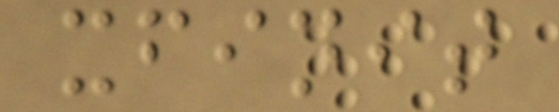xfinit
